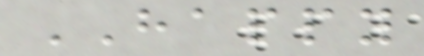HAPPY
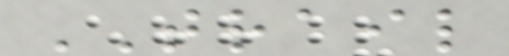TRAIL
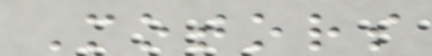Motors
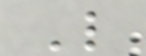L
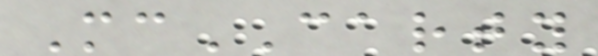McCARTY
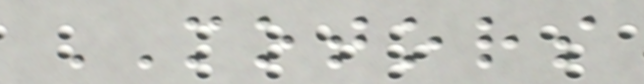MOTORS
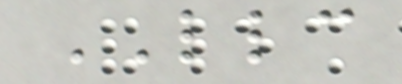LLC
